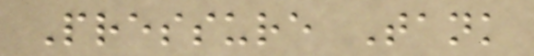Pressure Tank
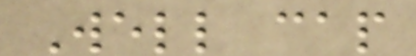Well cap
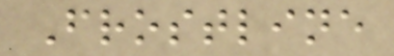Frostline
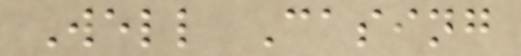Well Casing
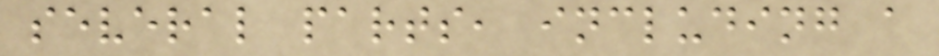several parts, including a
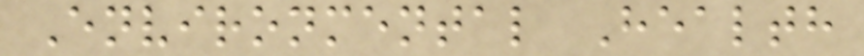Environmental Health
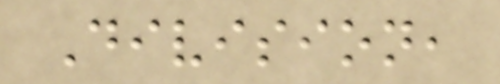Division,
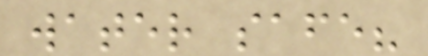water safe?
